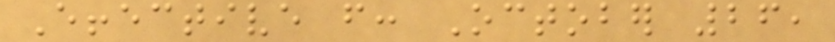Effective from: October 26,
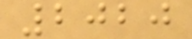2020
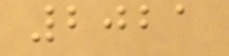2021
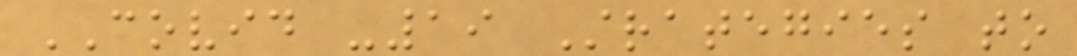COVID -19 Strategies to
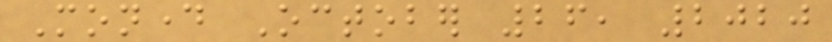Monday October 26, 2020
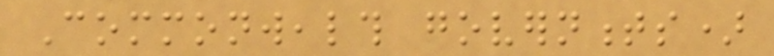Commonwealth governments)
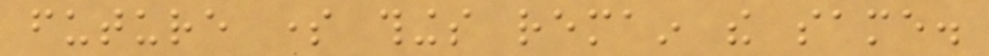future some things remain the same.
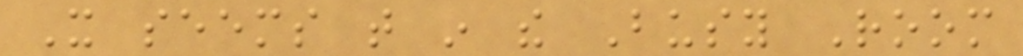It seems that in the Busy Room
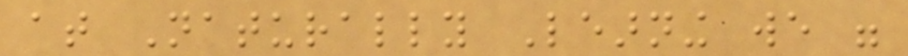at Naturally Learning we were
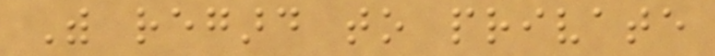With regard to private
